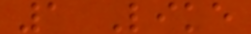1 Like
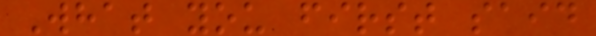What you first said
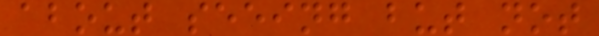about seeing but not
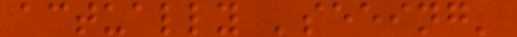actually 'seeing'
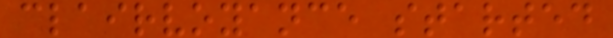clairvoyance started
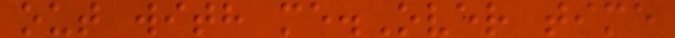out with me.Over time
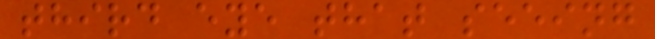third eye that seeing
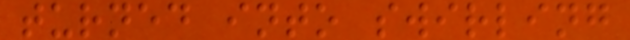turned into swirling
